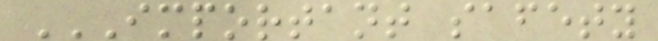IMPORTANT SAFETY
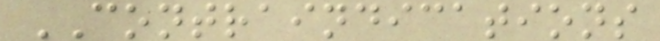CONTRAINDICATIONS
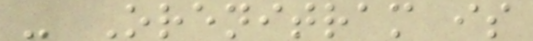- Orenitram is
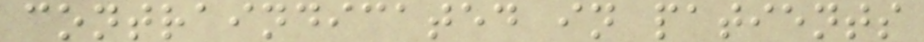contraindicated in patients
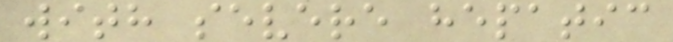with severe hepatic
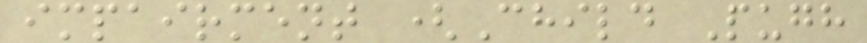impairment (Child Pugh
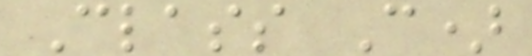Class C)
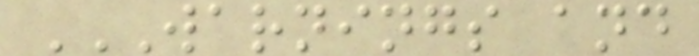WARNINGS AND
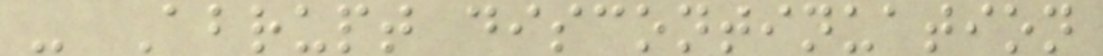- Abrupt discontinuation
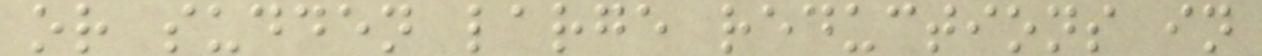or sudden large reductions in
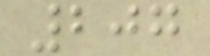207
